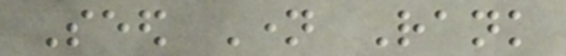Seed Name Rank
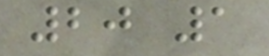20 1
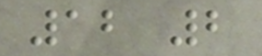12 2
